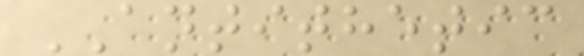ANTITHETIC
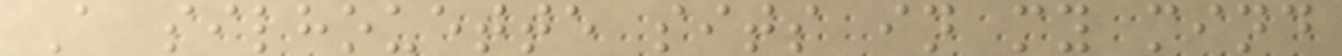A silhouette sits in my mind
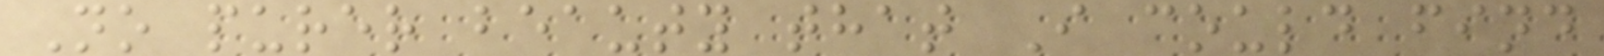No purer beauty that I could find
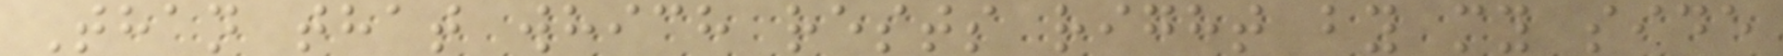Than that which rests right by my side
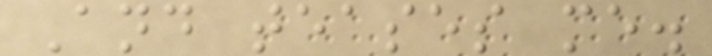And teases me.
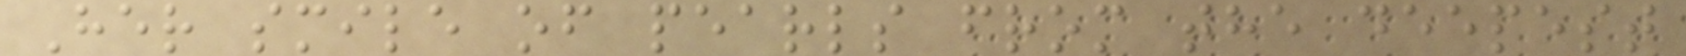Her smile of pearls from the deepest
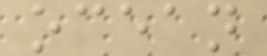ocean
